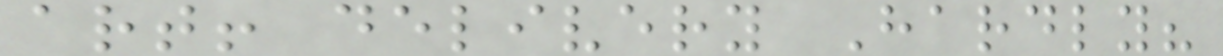art! delivery Hardly?
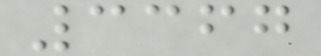3367
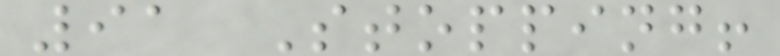91 Stopping!
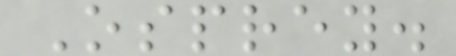Osprey.
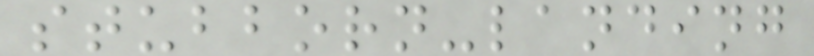stubborn-landing
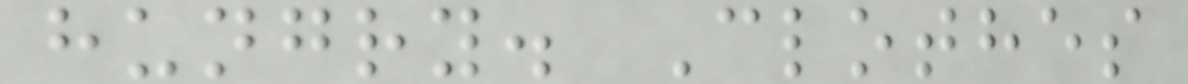hungry. Clothes
